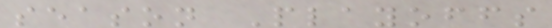season Playoffs
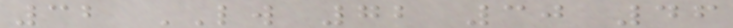32 LW 72 30 46
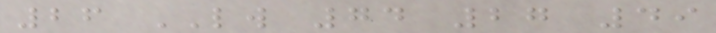26 LW 74 27 49
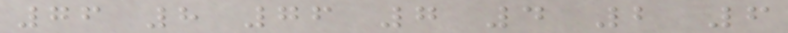76 8 76 7 4 2 6
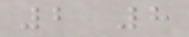2 8
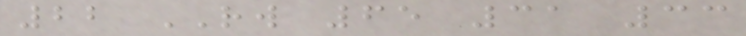22 RW 65 31 33
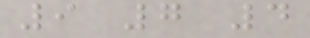9 7 4
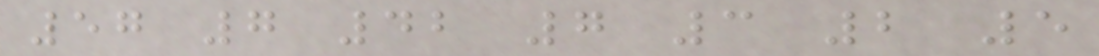57 7 42 7 3 2 5
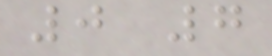0 7
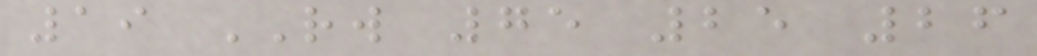19 RW 75 25 26
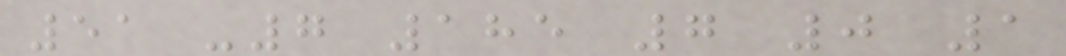51 -7 185 7 0 1
